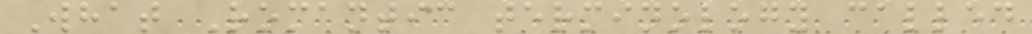What Romantic terminology called
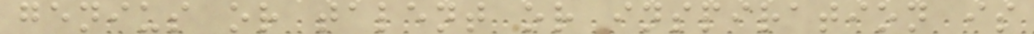genius or talent or inspiration is
